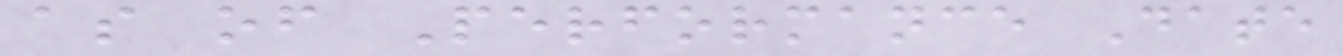as of Performance Date
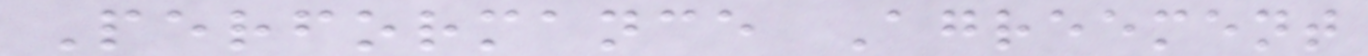Performance Agreement
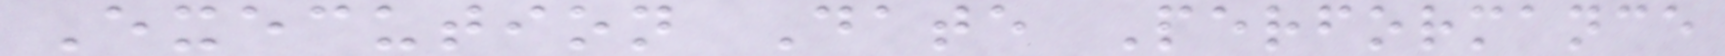Execution Date Performance
